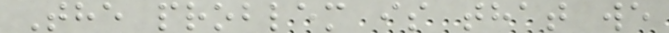The problem is that we
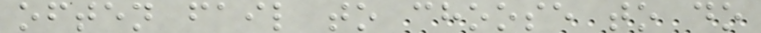often fail to choose to do
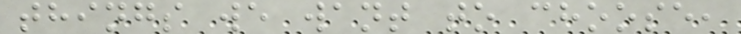things we want to choose,
